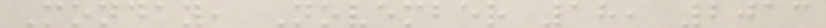Monday, November 18, 2013
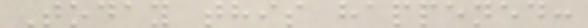Today this happened:
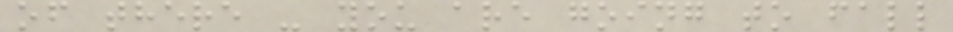of there - you are going to fall
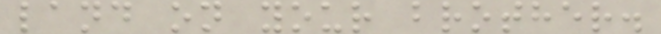land on your brother.
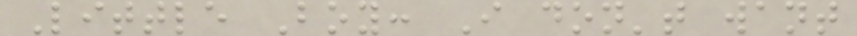Little Boy: I don't want
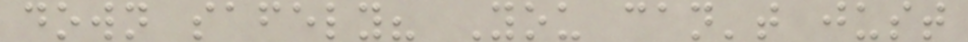down safely? You can't just
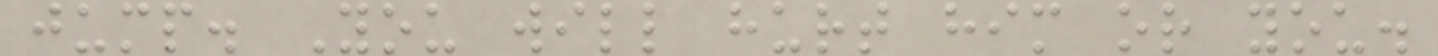jump. You will hurt him or you.
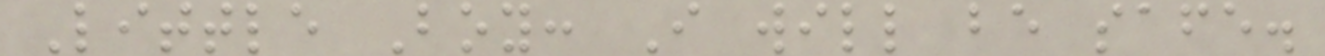Little Boy: I will be safe.
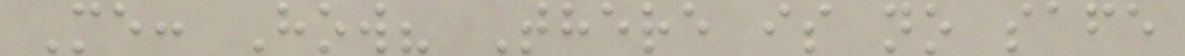Me: How? There is no safe
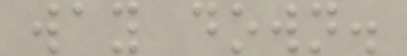way down.
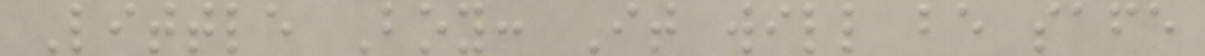Little Boy: It will be safe
